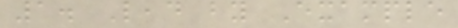1. Lead by Example
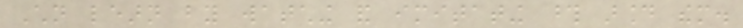Children learn by watching and imitating those around them.
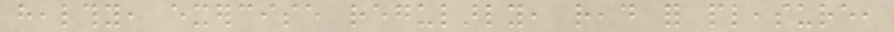healthy, exercise regularly, read for pleasure,
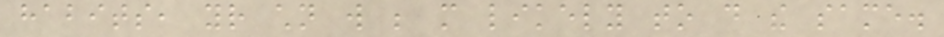habits, your children will be more likely to do the same.
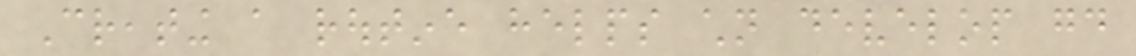Creating a routine helps children develop good
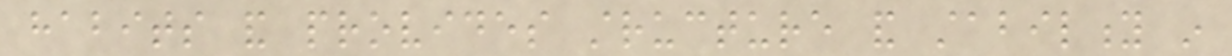habits and provides structure and stability in
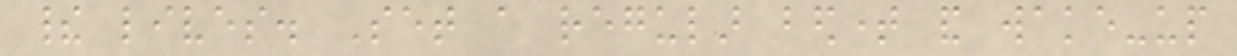their lives. Set a regular bedtime and wake-up
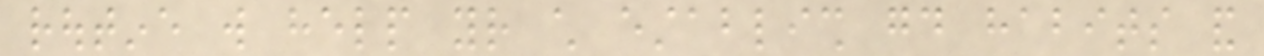routine will help your child establish good habits and
